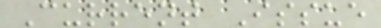Current Issue
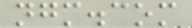ngm.com
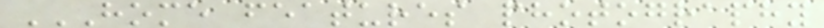HOME FEATURES PHOTOGRAPHY
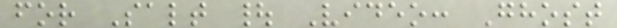for Salt | Video: Ghost
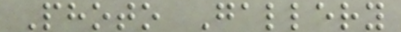Photo Gallery
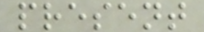present
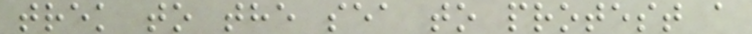trek to the sea to protest a
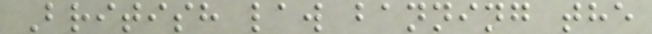British law banning the
